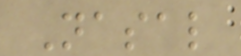Nasal
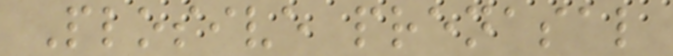Plosive prenasal
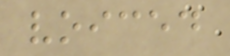voiced
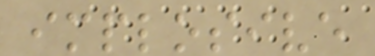implosive
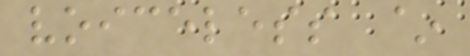voiceless ~
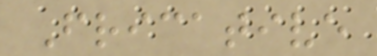Fricative
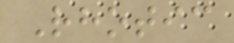Rhotic
